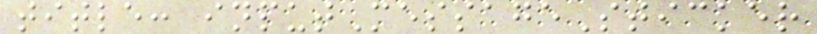title: inputMessageSticker
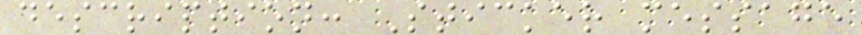description: Sticker message
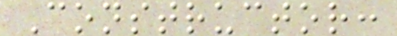Constructor:
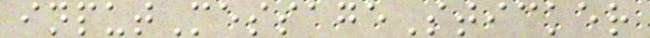inputMessageSticker
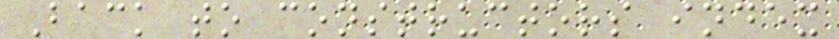Back to constructors index
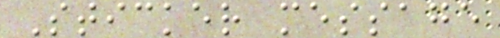Sticker message
